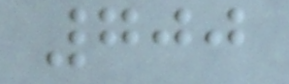700
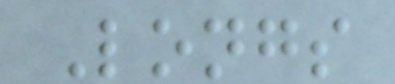Longs
